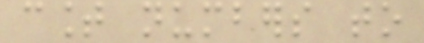count numbers to
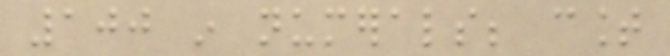100 in numerals; count
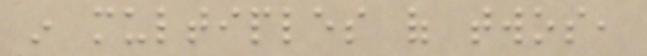in multiples of twos,
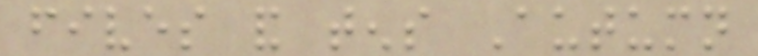fives and tens Autumn
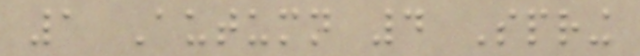1 Autumn 4 Spring
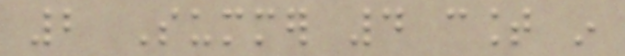2 Summer 4 count in
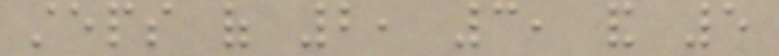steps of 2, 3, and 5
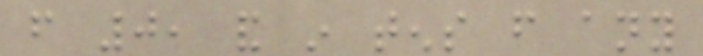from 0, and in tens from any
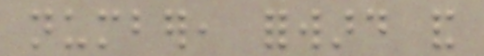number, forward and
